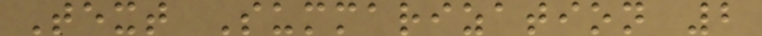Text Summarization 2
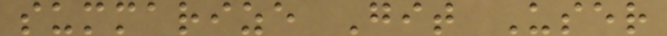summarize Git User
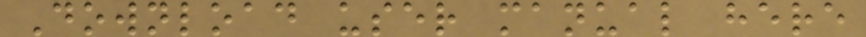Download user manual here
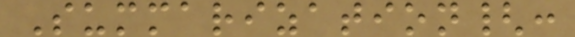Summarization{:
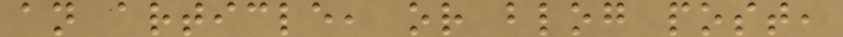an article, or blog post,
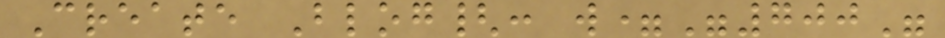Create Blog{: w="700"
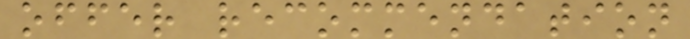offer recommendation
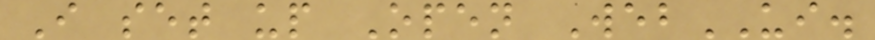I set up Open WebUI.
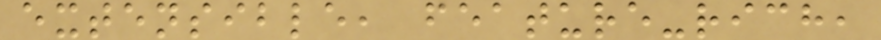extensible, feature-rich,
